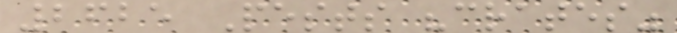2625 Pests "crates"
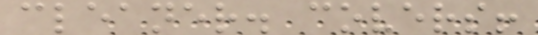cleaner. covers!
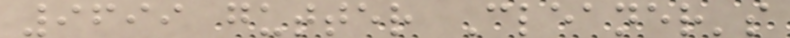9699 gutter Cleaner's
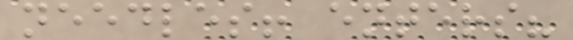needles! enters?
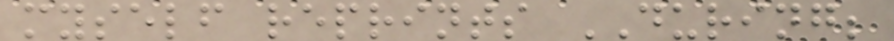myself reprints DURING;
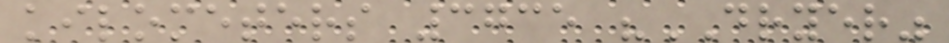kilometers 3735 "DRYER"
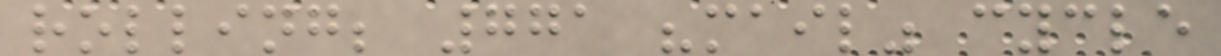rolling; 771 "mail" cycle
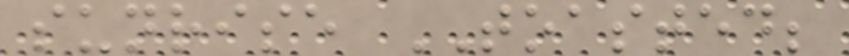sunrise TOASTED;
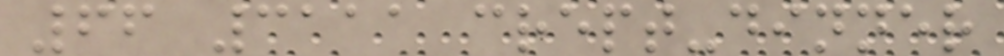66 3111 crept-dinner
